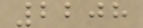2208
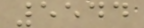5544
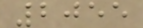2055
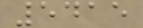5415
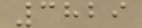3829
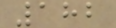182
